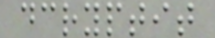dcryptit
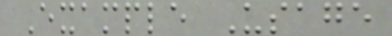Example Usage
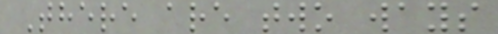There are two ways
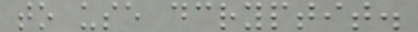to use dcryptit.
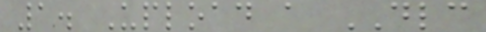1. Upload a DLC
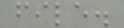file.
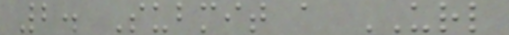2. Submit a URL
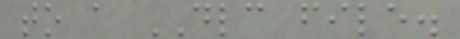to a DLC file.
